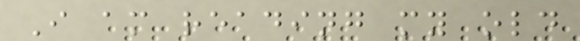I am reading my old
